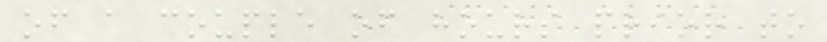of a couple of hours prior to
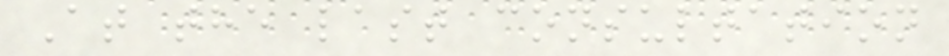At the last consultation
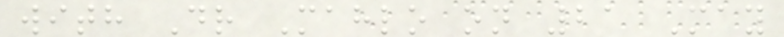with Dr Mahlo on 21 May
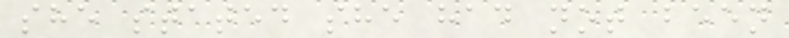she stated she had not been
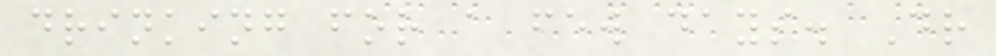drinking for a few days. Dr
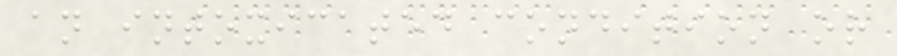an intoxicated condition or
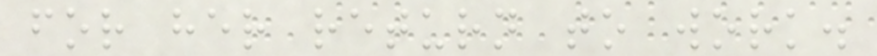for her return to work.
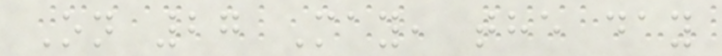On 27 May, the day
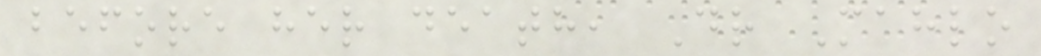before her death, Dr Mahlo
